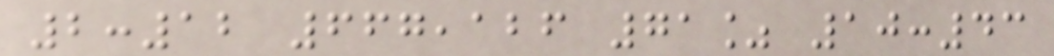2:12 667,126 71% 10:43
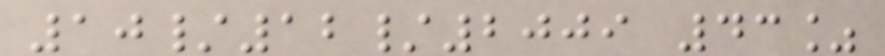10/12/2009 43%
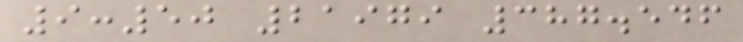9:50 21979 387.546
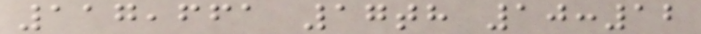117,661 17th 10:12
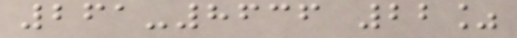261-8636 22%
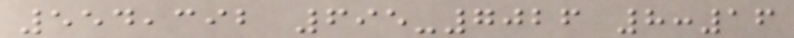554,392 695-7026 8:16
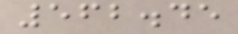562.45
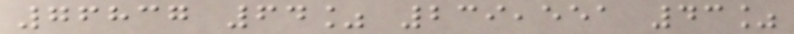76837 64% 239,551 43%
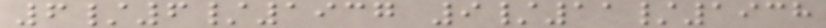6/6/1937 9/11/1938
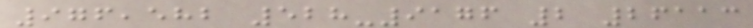976,582 528-9176 2 26113
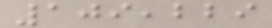109,229
